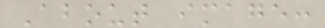About image:
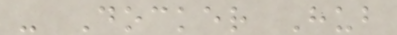- Docker Hub
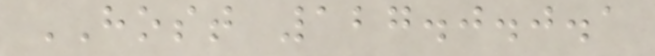HOST 127.0.0.1
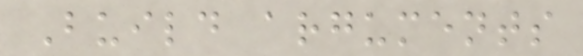Build arguments
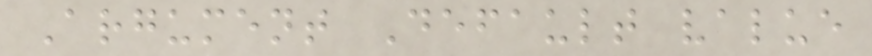Argument Default value
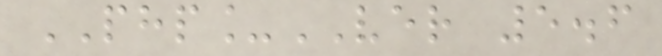PHP_VER 5.6
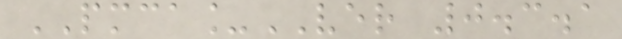PMCA_VER 0.3.1
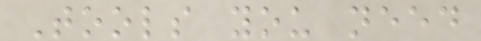Tools you need
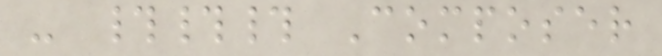- ### Composer
